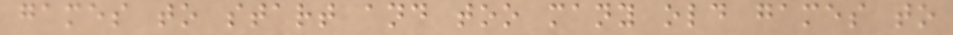games to start and too many old games to
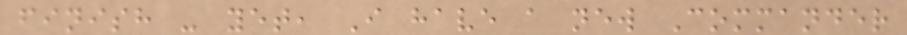finish - yet, I have a new Commander
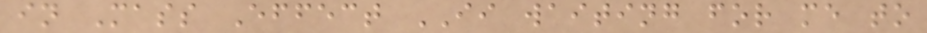in Mass Effect II waiting for me to
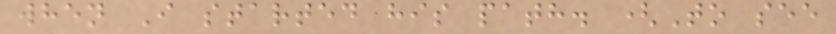when I started his path. (To see
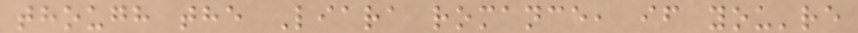though the Liara romance, if you're
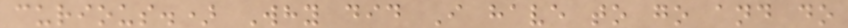curious.) Why did I have to go and do
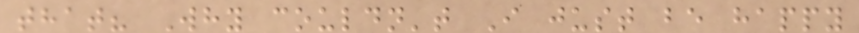that? Why couldn't I just be happy
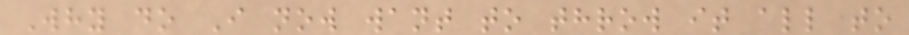Why do I now want to throw it all to
